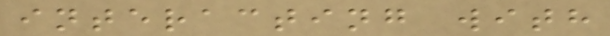interacting with
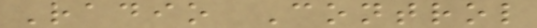Radio Control
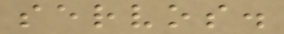servos.
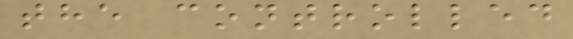the controlled
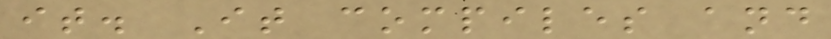it. It compiles and
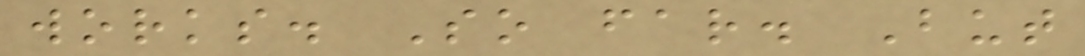works. So far. But
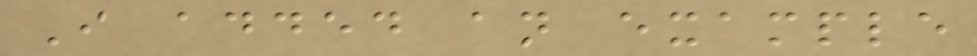I added an example
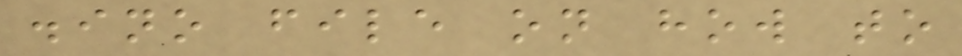.ino file on how to
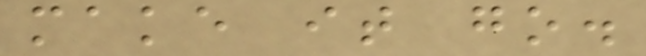make it go.
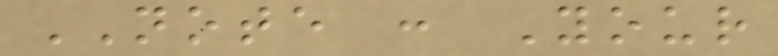NOTE : Your
